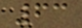63
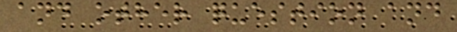and other question and
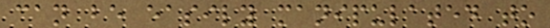can be easily manipulated to
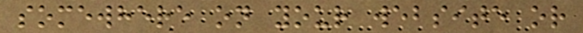somewhere on your website or
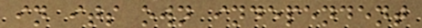in its own independent
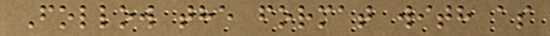Follow the format with as
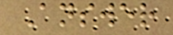Answer
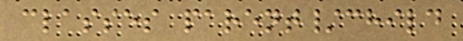classes parent/child
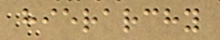hierarchy
